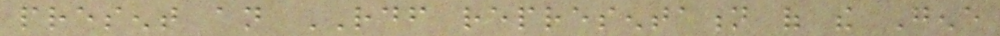present an RDF representation of the Gene
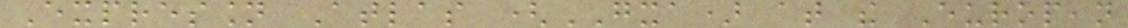Expression Atlas (GXA) at the European
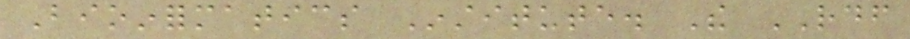Bioinformatics Institute. The RDF
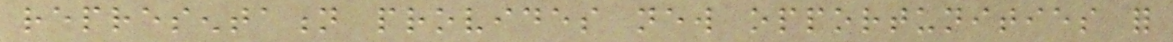representation provides new opportunities for
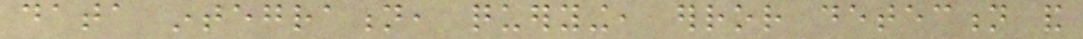data integration, querying, error detection and
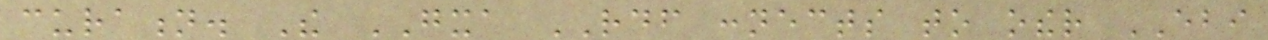curation. The GXA RDF connects to other EBI
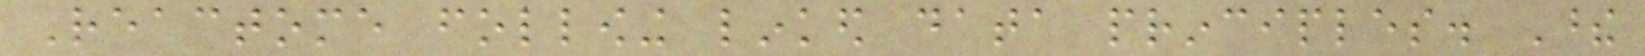Reactome following linked data principles. These
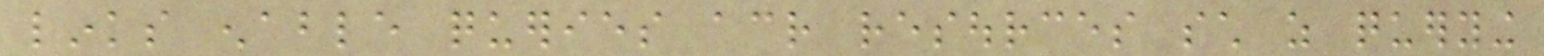links enable queries across resources such as querying
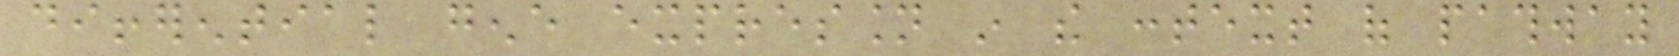differential gene expression in the context of pathway
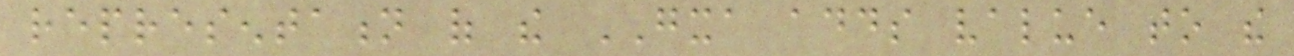representation of the GXA adds value to the
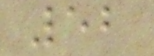52
